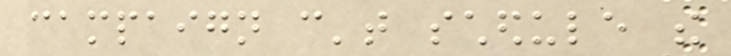campaign can't schedule the
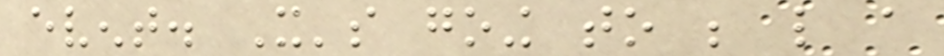event. It's going to be like a
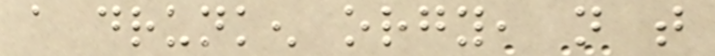a drunken orgy, not that
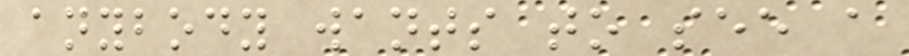anybody wants to see a
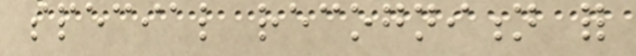special recognition for
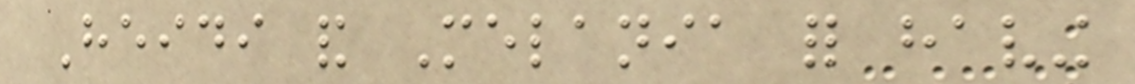Heidi and Melania for having
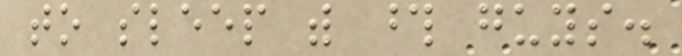to sleep with those guys.
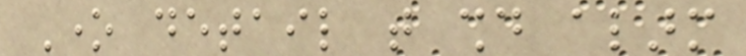One detail that should alarm
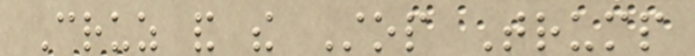Cruz and the Stop Trump
